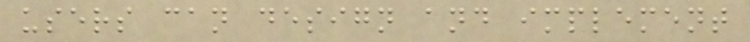users can design and implement
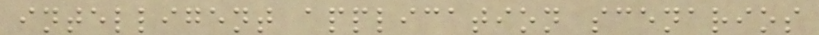intelligent application scenarios
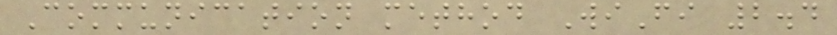Communication method WiFi 2.4
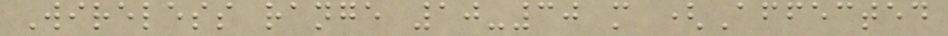Wireless range 10-30 m (Affected
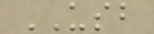USB
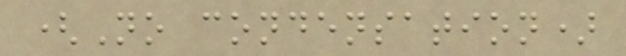(No condensation)
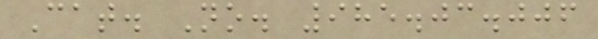Cat. No. 985.03.006
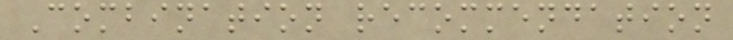Combination recommendation
